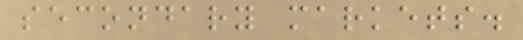secondary markets.
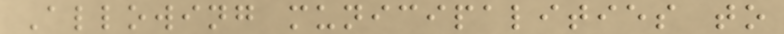Allowing municipalities to
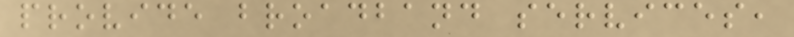provide broadband services,
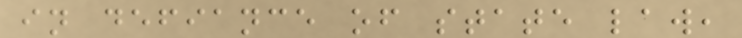in defiance of state law,
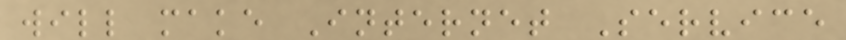will make Internet Service
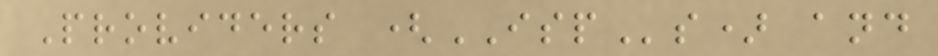Providers (ISPs) and
